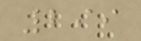299
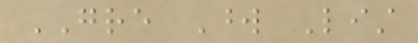GRE Word List
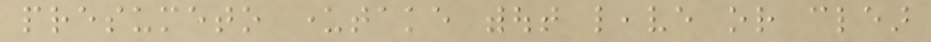presumeto undertake without leave or clear
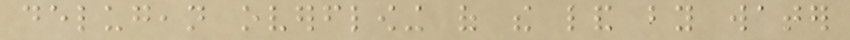delugean overflowing of the land by water
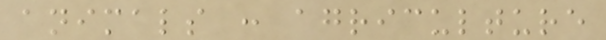animals : agriculture
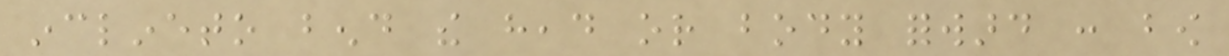inclineto bend the head or body forward : bow
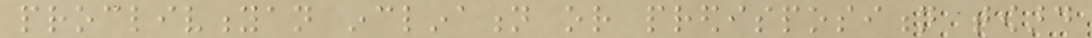proclivityan inclination or predisposition toward
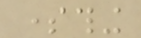something
